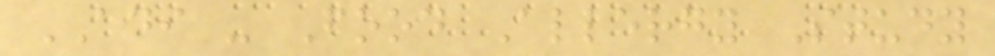ADI - Food Allergy Study
